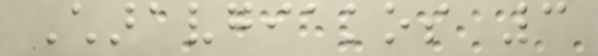Charavgiakos 3
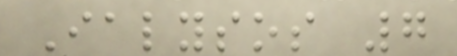Ialysos 7
